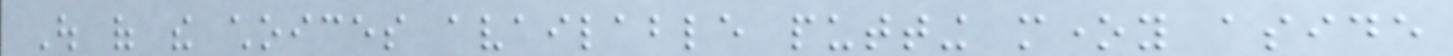Out of the choices available putting money aside
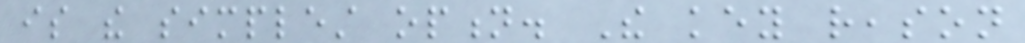is the simplest option. The key reason
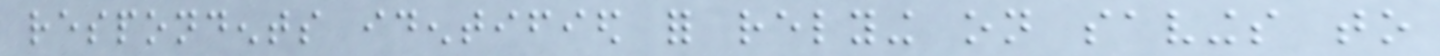respondents identified for relying on savings to
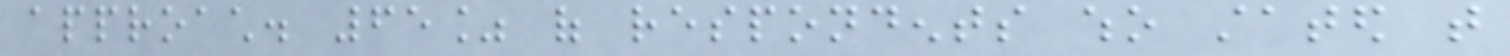approach. 65% of respondents who stated that
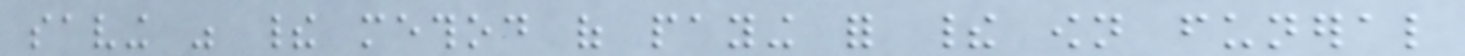saving was their method of paying for their own funeral
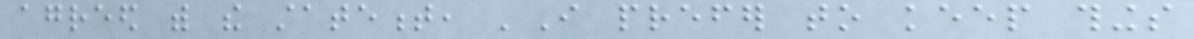agreed with the statement, 'I prefer to keep things
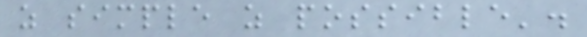as simple as possible'.
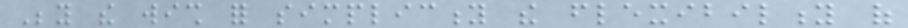Beyond the wish for simplicity the flexibility of
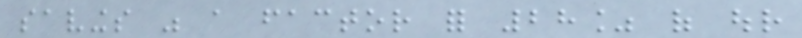savings was a factor for 28% of our
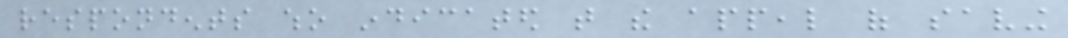respondents who indicated that the appeal of saving
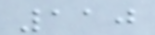110
